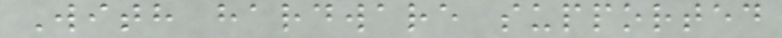With hardware supported
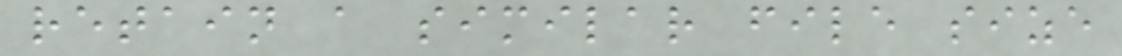retain a similar file size
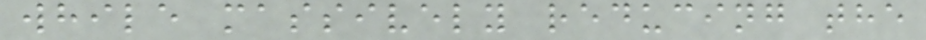while massively reducing the
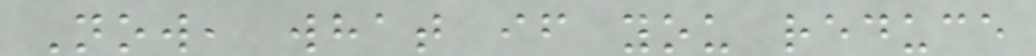Now, what if you reduce
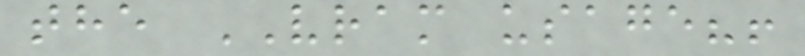the VRAM usage?!
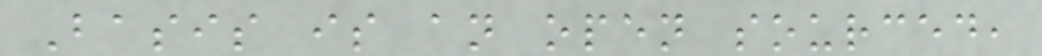Basis is an open sourced,
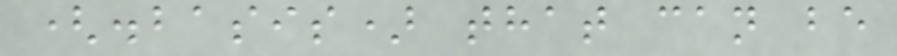(.basis) that can be
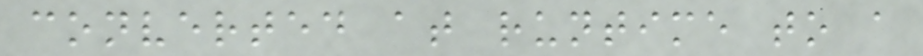converted at runtime to a
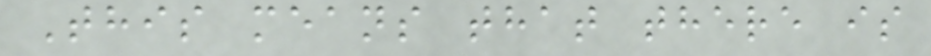This means that there is
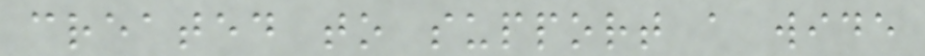created to support a wide
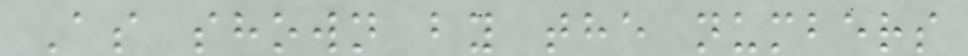As shown by the numbers
